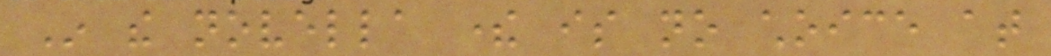In the novella there is no choice at
